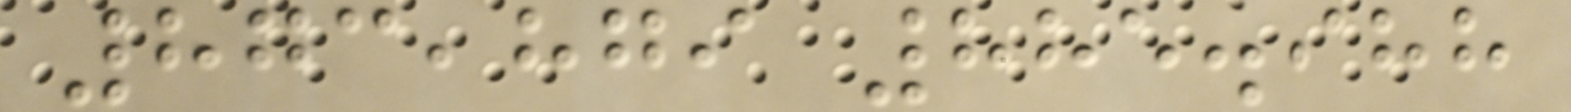873,879 885.988
